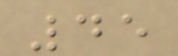45
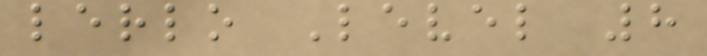lerlo Level 8
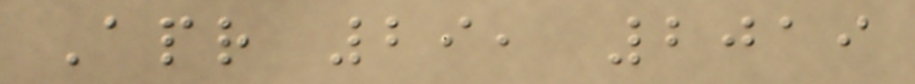Apr 29, 2019
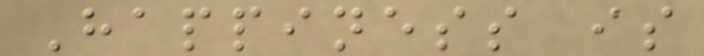Happiness is
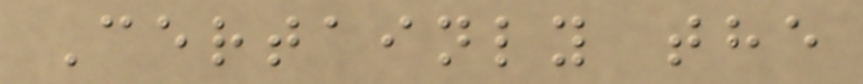Certainly the
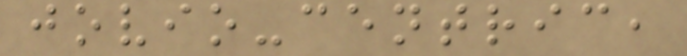jovio-centric,
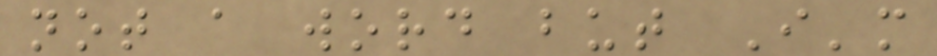not a word but I'm
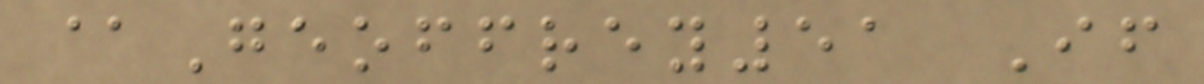@Geoffrey51 If
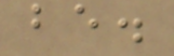be.
